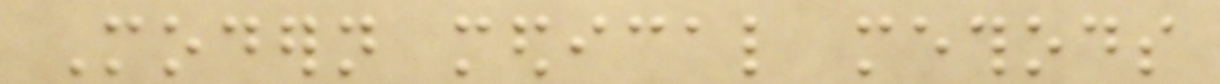Modern medical methods
